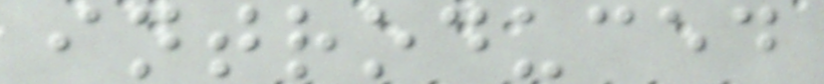introduced
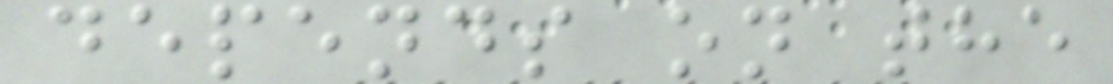depends on the
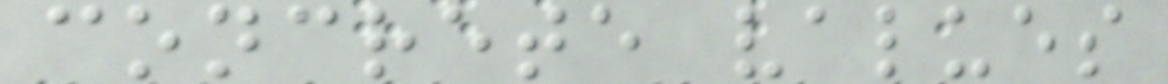concrete values
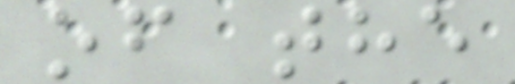of the
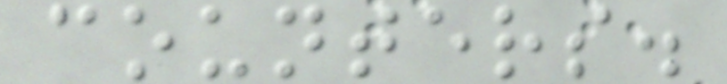counters.
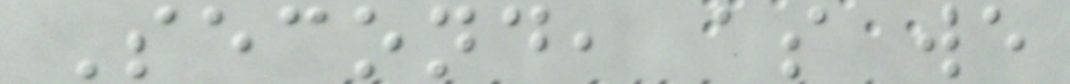Second, as we
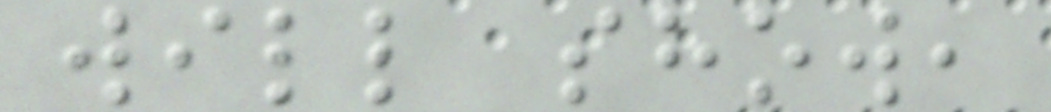will show,
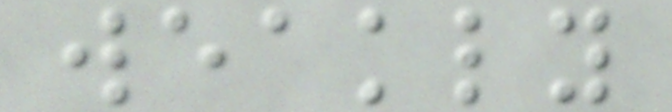weakly
